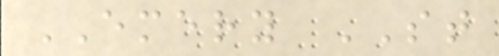EMERY ST
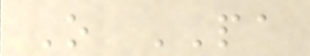O PA
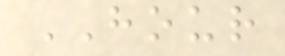HOUR
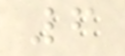6
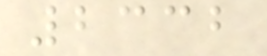2332
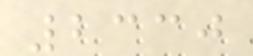2330
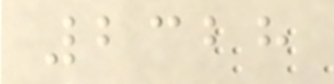2328
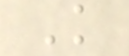K
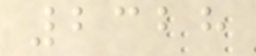2328
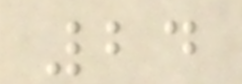24
